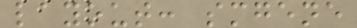layout: smgene
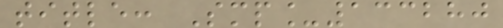title: Smp_133280
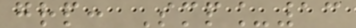grp: Smp_13
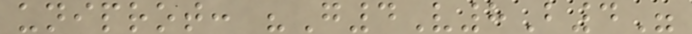uniprot: "G4V8B4"
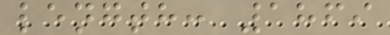length: 1869
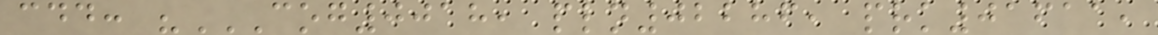cdd: "COG0018, PLN02286, PRK01611,
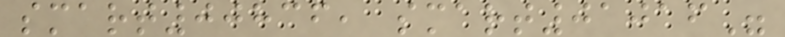smart00836, smart01016"
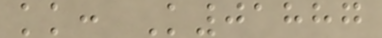kk: K01887
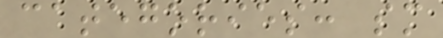categories: sm
